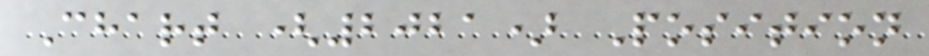Chart (2021) Position
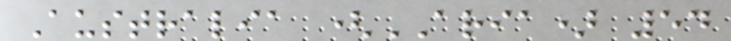Australia (ARIA) 54
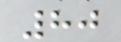80
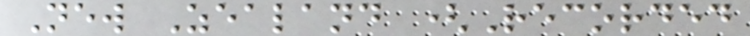New Zealand (Recorded
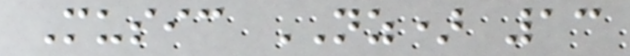Music NZ) 13
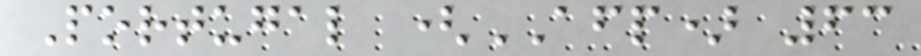Portugal (AFP) 63
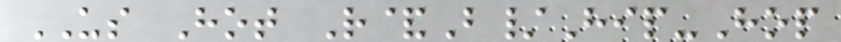US Hot R&B/Hip-Hop
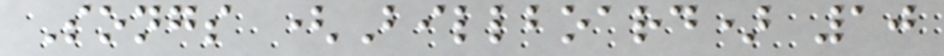Songs (Billboard) 10
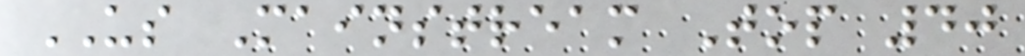US Mainstream Top 40
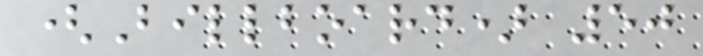(Billboard) 50
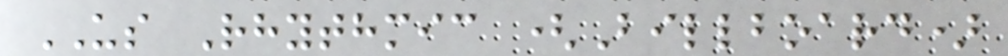US Rhythmic (Billboard)
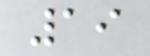19
